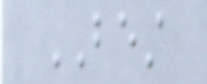BEST
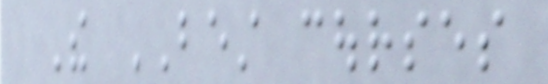The BEST courses
